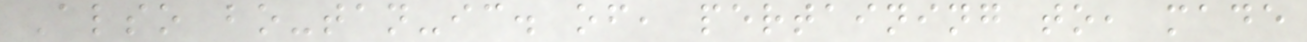Also bo-tan-ic. of, pertaining to, made
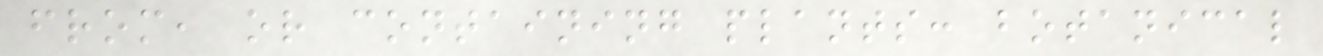from, or containing plants: botanical
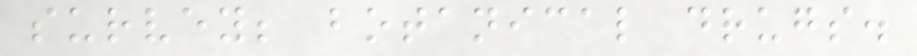survey; botanical drugs.
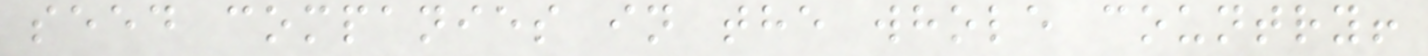seed companies in the whole country!
